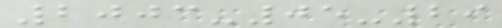2003-05-29
